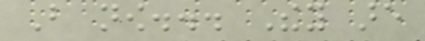But now... They are
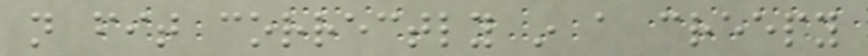not fit correctly in a creepy
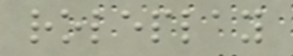roleplay
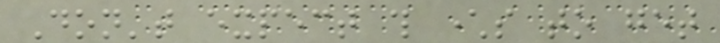Don't expect this characters to get
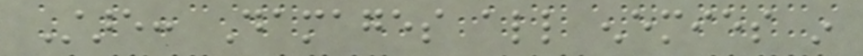Stare: Damages all enemies in
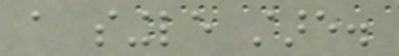a single stare.
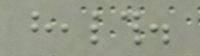health.
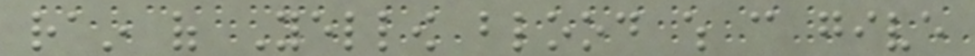rain of Yellow blood which can give
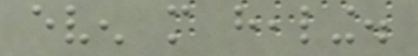even more healing.
